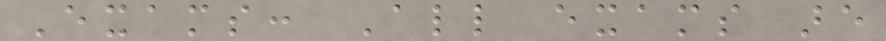Exams: All exams are
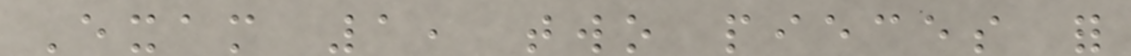Exam 1, two pieces for
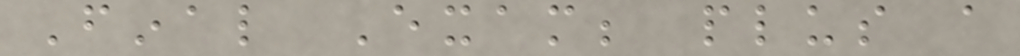Final Exam; plus a
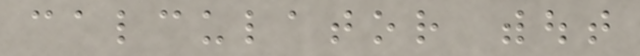calculator without
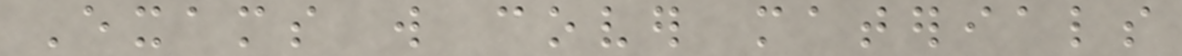Exams will cover materials
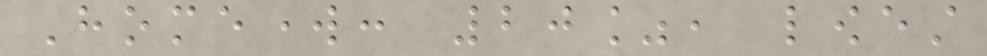Homework: 20%, lowest
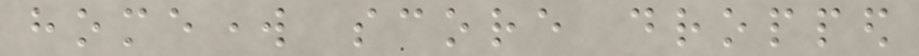homework score dropped
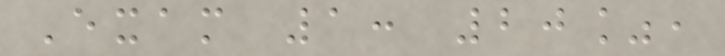Exam 1: 20%,
